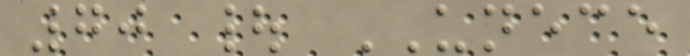70 | UNECE
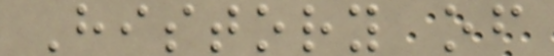History of
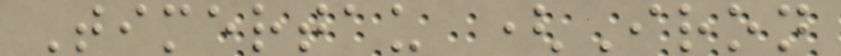Timertau (Iron
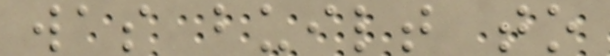was built to
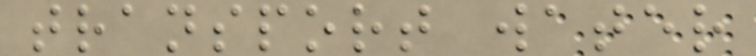transport water
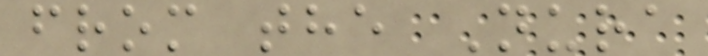from the Nura
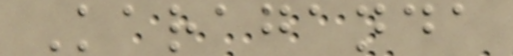Karaganda
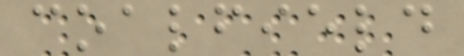coalfield
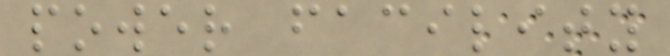power facility
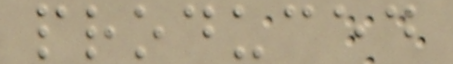produced
